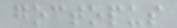goctopus
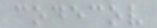codecov
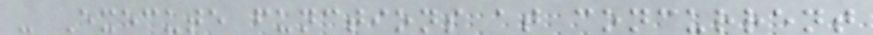- Execute functions at concurrent
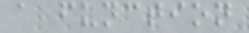a function
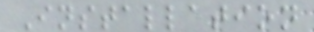Installation
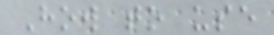How to use
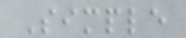Simple
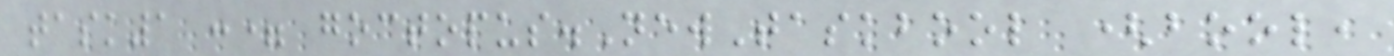task1 := goctopus.NewTaskbool (bool,
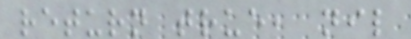return true, nil
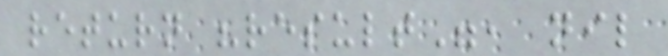return "result", nil
